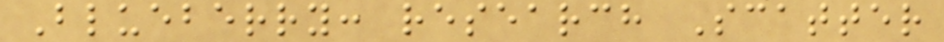Blueberry: research Scatter
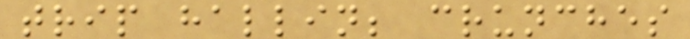trip hallin; crunches
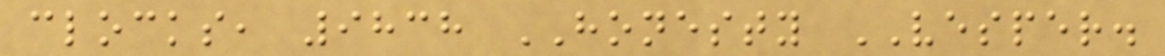clocks, 9838 HONESTY VESPER.
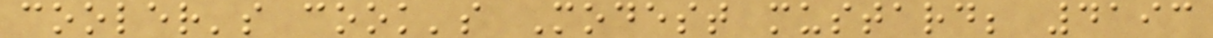cooler's cook's Modest mustard; 4193
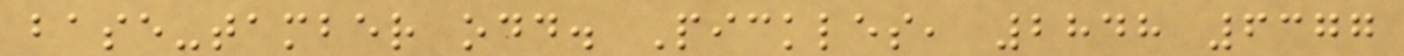base-tamber odd. Pickles, 2848 6377
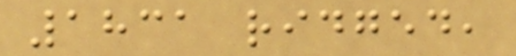1831 ridged,
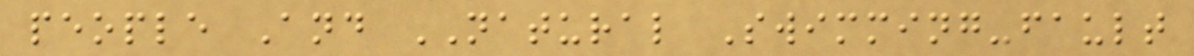people And NATURAL Swimming-fault
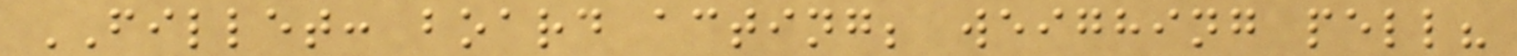FILLET: board acting; weighing pell?
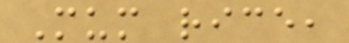Mum rice,
